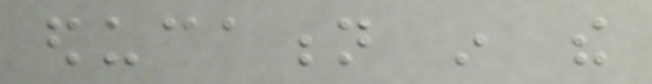education in the
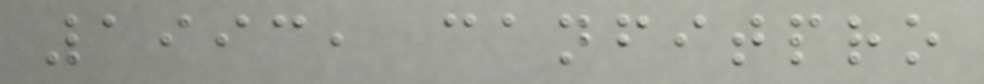1993, canfitpro
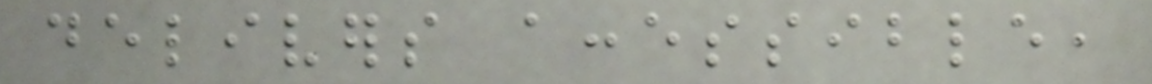delivers accessible,
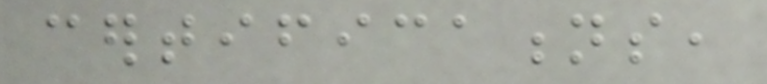certifications,
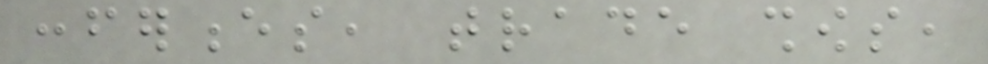conferences, trade shows,
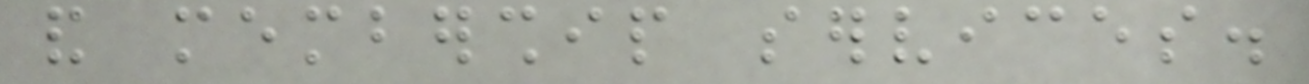and membership services.
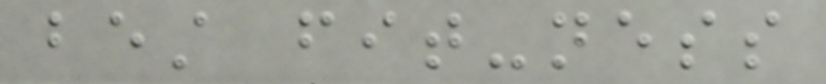best fit-ness
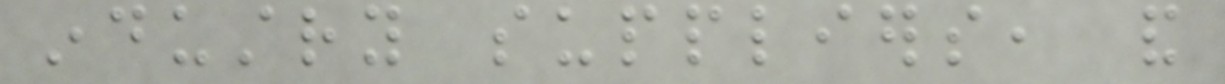industry suppliers, and
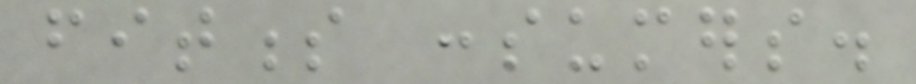fitness consumers.
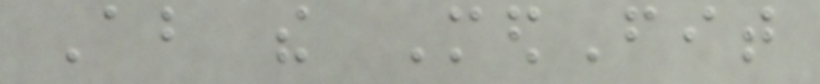About the MedFit
